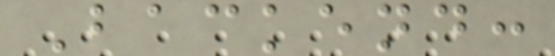Backend:
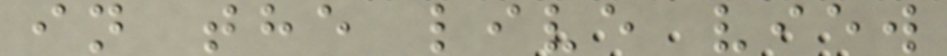in the live view
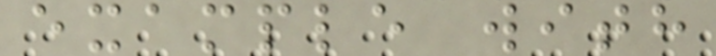example with
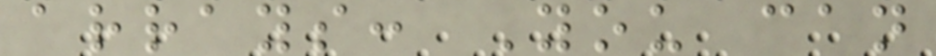arrays: You can
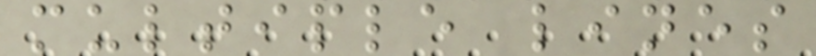multiple lines
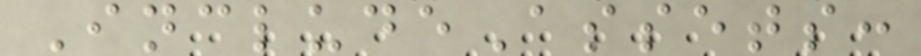IncludeAssets:
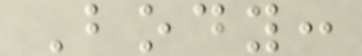Body:
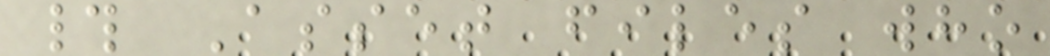# Asset files who
